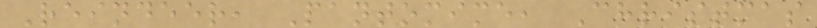Reindeer, Pantomime, Christmas
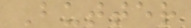Butter
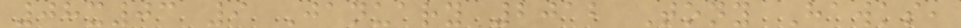08x03 9 January 2012 Tony Hawks,
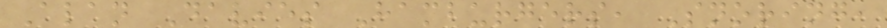Alan Davies Hamburgers, Snoring,
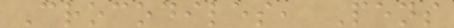Crocodiles, Pens
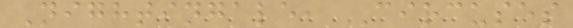Nightingale, Circuses
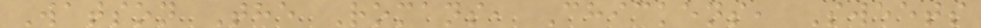Watson The Romans, Chickens, Sweets
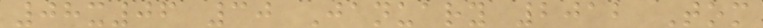08x06 30 January 2012 Tom
